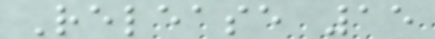Release 15
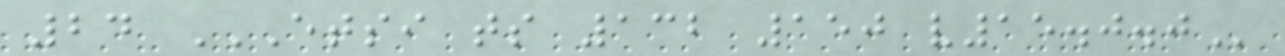24 ETSI TS 132 150 V15.0.0
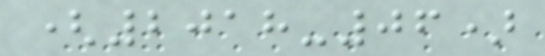(2018-06)
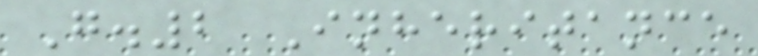G.2 Inheritance
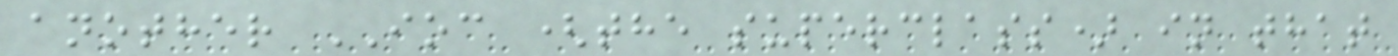another IOC (the superclass) in that
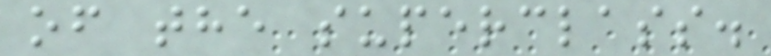of the superclass.
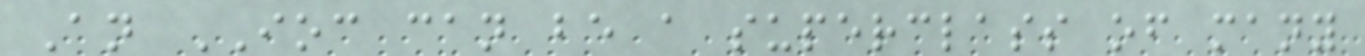An IOC can be a superclass of many
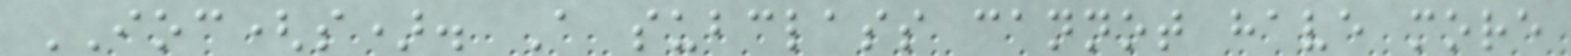IOC(s). A subclass cannot have more
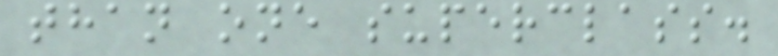than one superclass.
